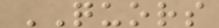QUORS
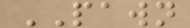PAWN
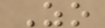Zo
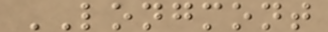LONGMONT
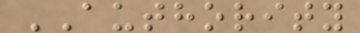AUTHORITY
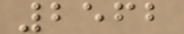2562
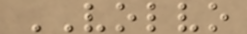VOLVO
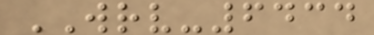WRV-6434
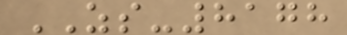ZS-8178
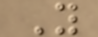Y
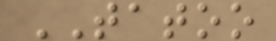TATOO
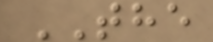THE
